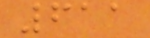611
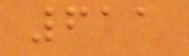611
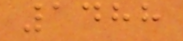1488
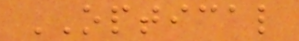OPTICAL
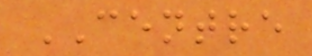CENTRE
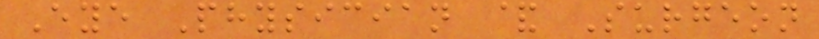Eye Physician & Surgeon
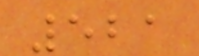521
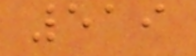519
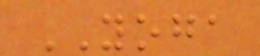YOGA
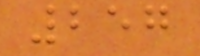257
